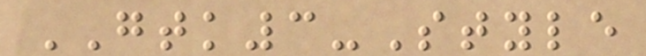GTK3-Style
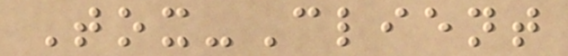Tox-Client
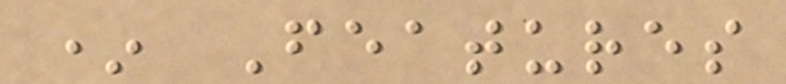* Features
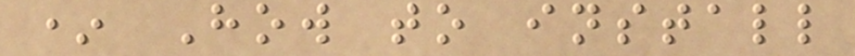* How to install
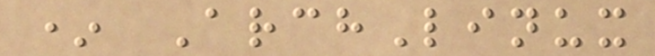* ArchLinux
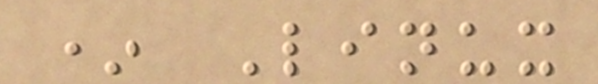* Linux
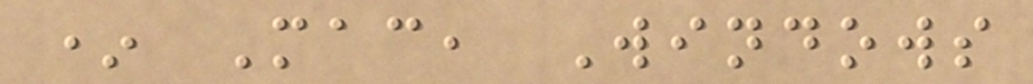* Mac, Windows
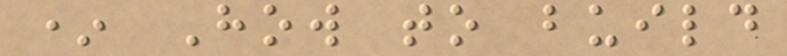* How to build
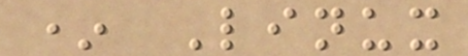* Linux
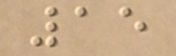15
